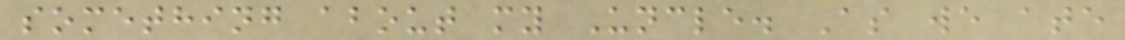something about my Uncle. As we ate
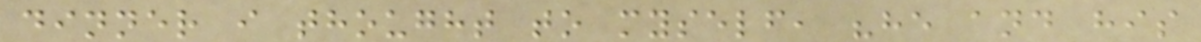dinner i thought to myself, "he and his
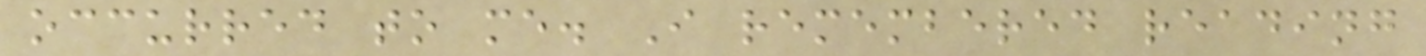occurred to me. I remembered reading
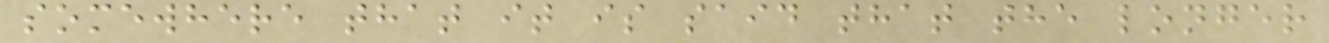somewhere that it is said that the longer
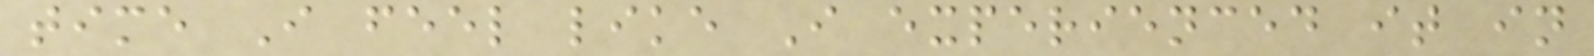time I feel like I experienced it in
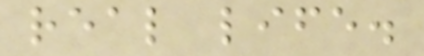real life.
